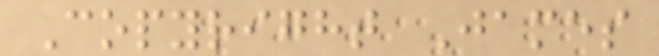Copyright James
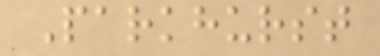Parkhurst
